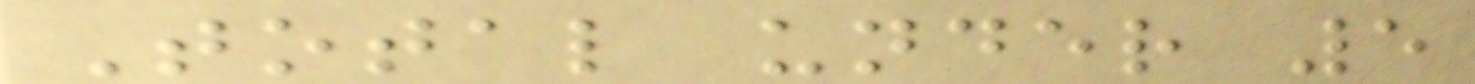Total under 5
